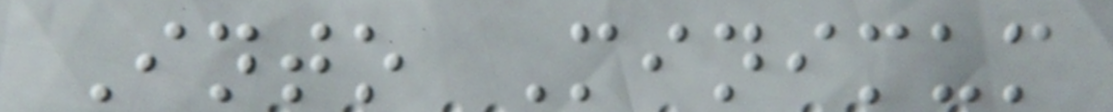Into Minimum
